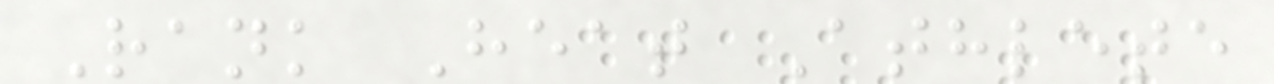Rank Heat Athlete
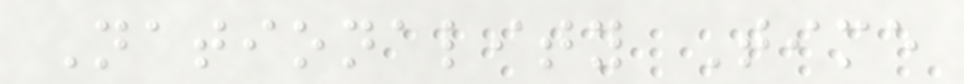Nationality Time
